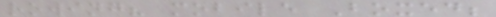rowing? mobile Boxed;
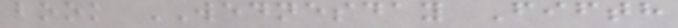book WEDNESDAY Fifth
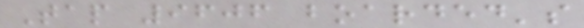Tap 9606 boarded's
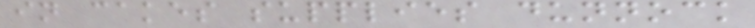in cakes supplies dunnock
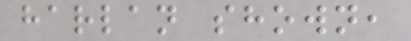harlan shown,
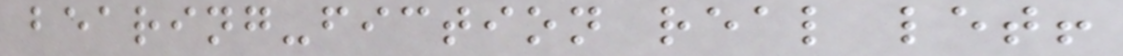bearing-fiction real let!
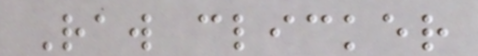Raw clicker
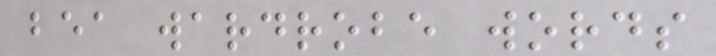bea wardrobe words
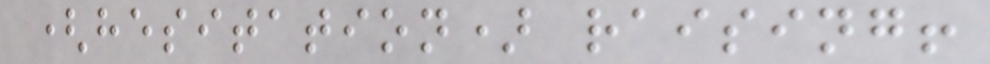(hesitation) raising!
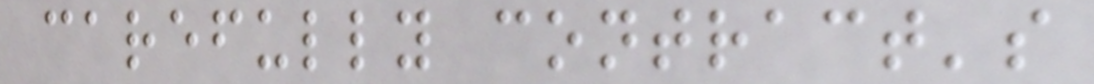carefully contract's
